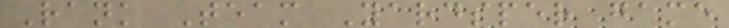Rank Team Yardsper game
